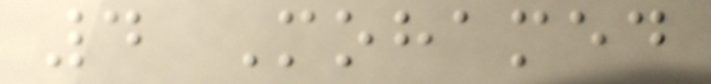4 Mohamed
